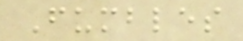Fumbles
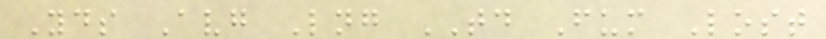Yds Avg Lng TD Fum Lost
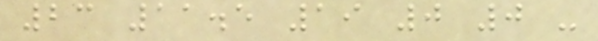23 11.5 19 0 0 -
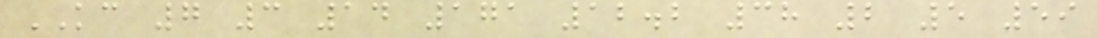KC 7 3 14 171 12.2 38 2 5 59
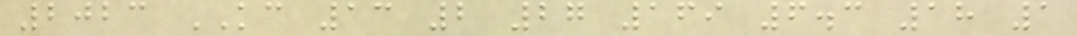2023 KC 13 2 27 169 6.3 18 1
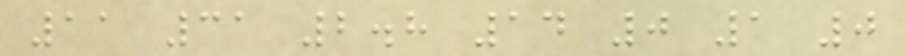11 31 2.8 14 0 1 0
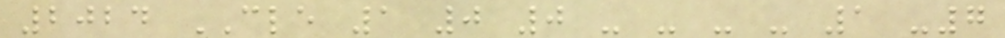2024 CLE 1 0 0 - - - - 1 -7
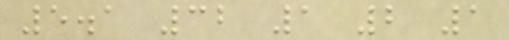5.1 32 1 2 1
